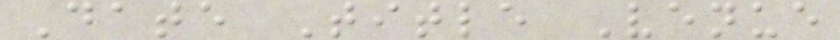Date Title Venue
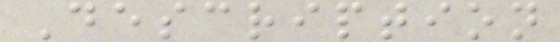Description
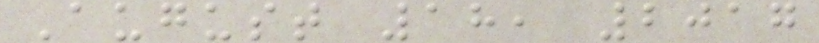August 18, 2017
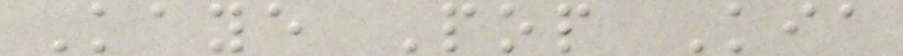Kaye Pop Kia
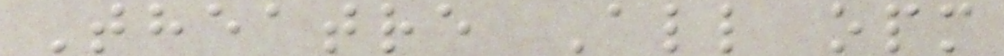Theatre All opm
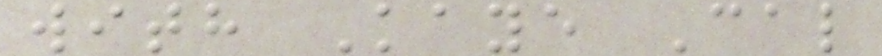with Kaye Cal
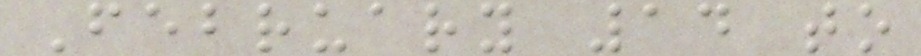February 14 to
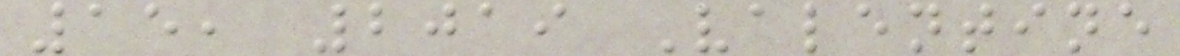15, 2019 Valentine
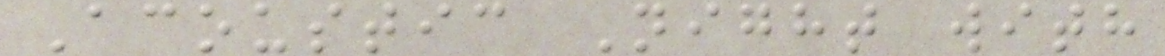Acoustic Night with
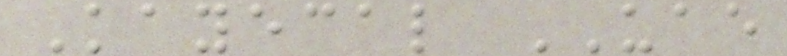Kayecal UAE
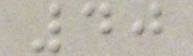40
